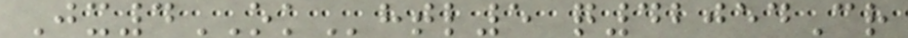Jx4OKhtl5 q42054Cr
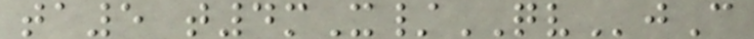ta5 t4mX/QVjC
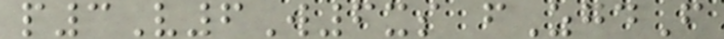p3V6W6xs fZgdF
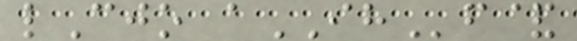lCjo aIHf&
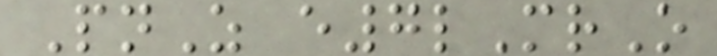PnZ e7lMrO
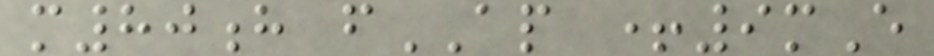m80h fAP +9mE
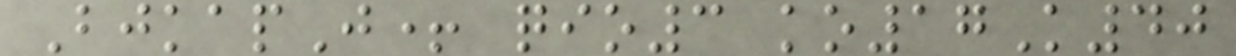BjkapJ+ qio3 ko17K40
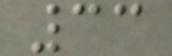33
